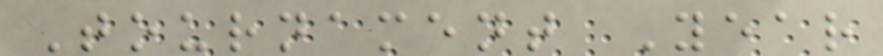Tournament Year
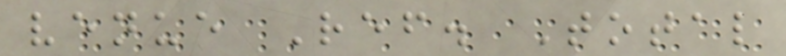venue Ref. Total
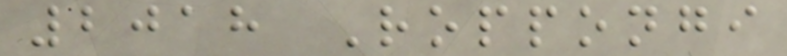2018 Roppongi
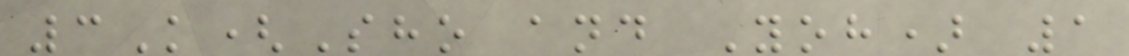3K(Sho and Yoh) 1
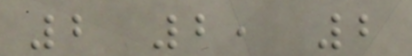2 2, 2
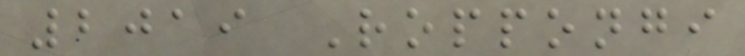2019 Roppongi
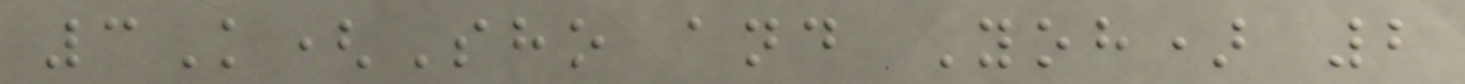3K(Sho and Yoh) 2
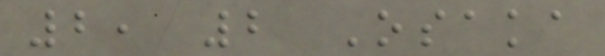2, 2 Osaka
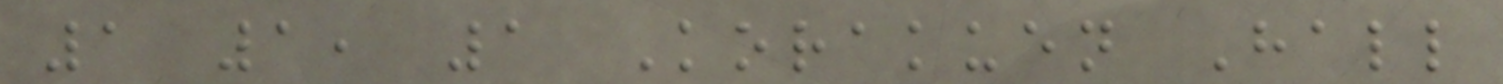1 1, 1 Korakuen Hall
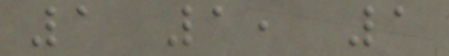1 1, 1
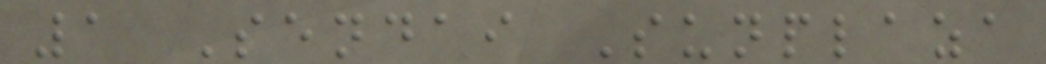1 Sendai Sunplaza
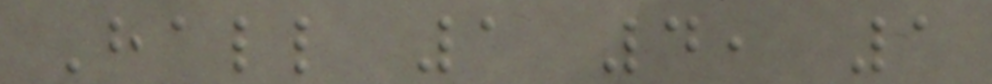Hall 1 4, 1
